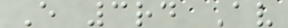E 3rd Av
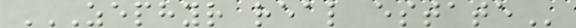ZEPHYR REAL ESTATE
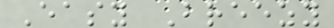Easy Breezy
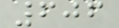606
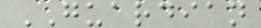GUARDIAN
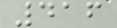416
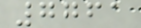7761
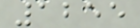1255
